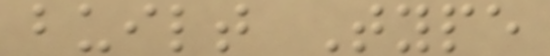built Type
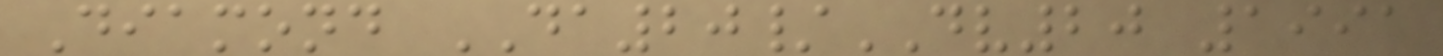Diamond DA20/DV20 1991
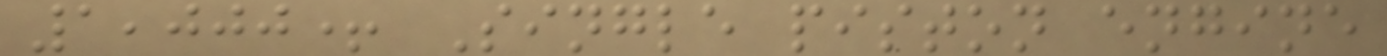1,000+ Single piston engine
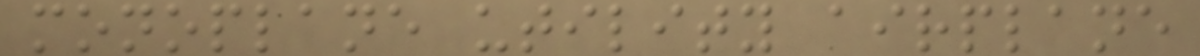monoplane utility airplane
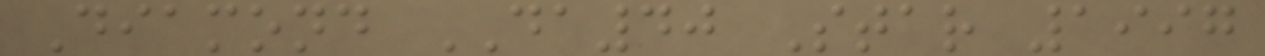Diamond DA40 Star 1997
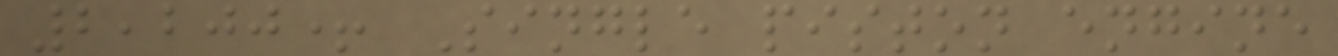2,200+ Single piston engine
